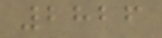2826
